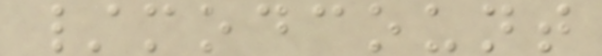/modcount
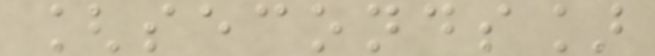[seconds]
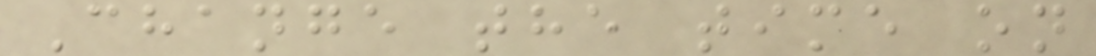Change the time on
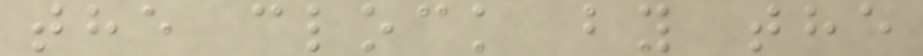the clock by the
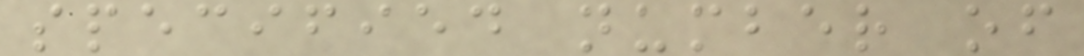specified number of
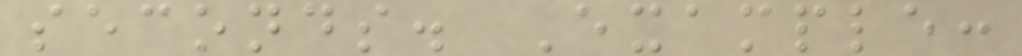seconds. Example:
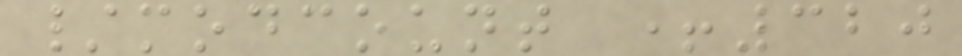/modcount +320
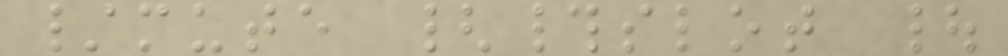/mute {#slot |
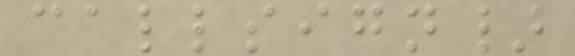callsign}
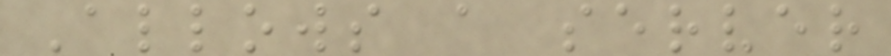Allows a server
